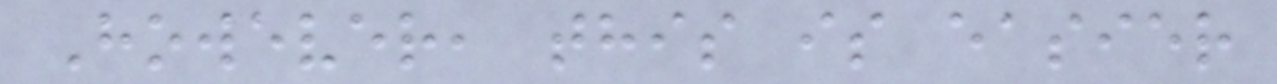However, this is easier
